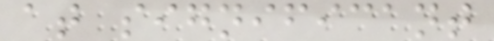at significant
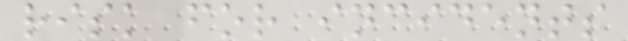risk for incidents
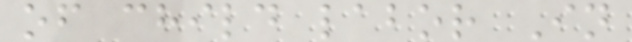of child labor In
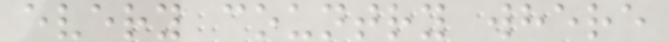every country where
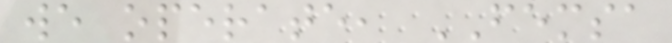we operate, FEMSA
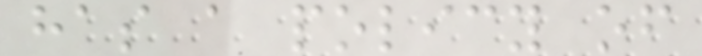has a policy of
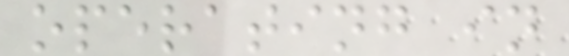operating in
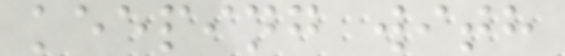keeping with
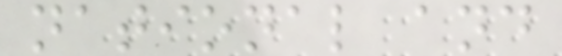national and
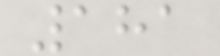181
